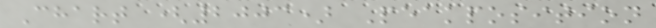Chart (2003) Peakposition
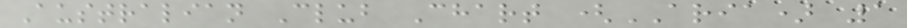Australian Club Chart (ARIA) 1
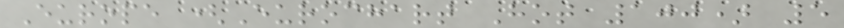Europe (Eurochart Hot 100) 5
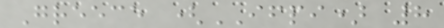Greece (IFPI) 8
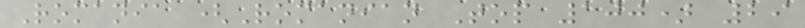Romania (Romanian Top 100) 29
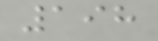198
